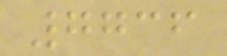7736
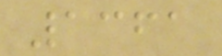1361
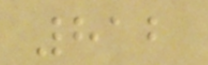812
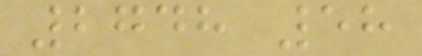2748 58
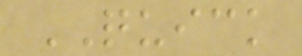QUICK
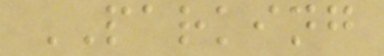PARKING
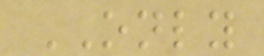ONLY
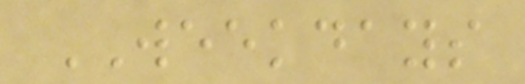WEEKDAYS
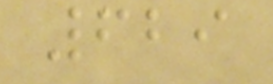629
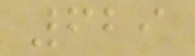629
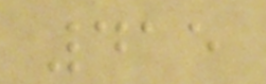415
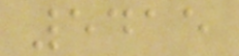5415
